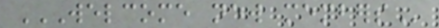WELCOME NEW MEMBERS
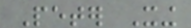Peter Xing
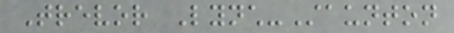Trevor Lynch-Staunton
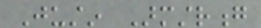Justin Armstrong
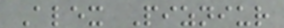Alex Pizniur
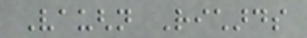Vaughn Richards
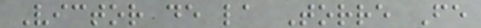Victor de la Torre Fe
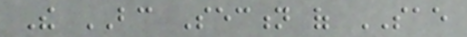The BC Section of SAE
